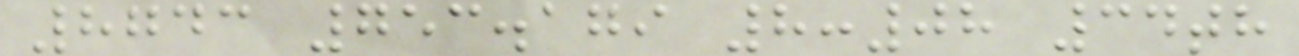8743 753.179 8:08 34th
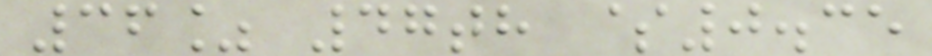36% 47th $0.35
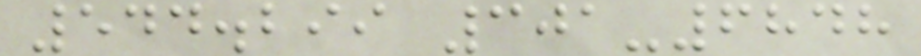544.299 301-6848
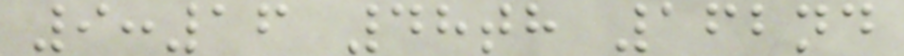9:16 48th 162nd
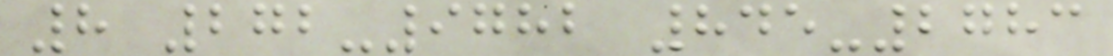8 272-9782 845-2783
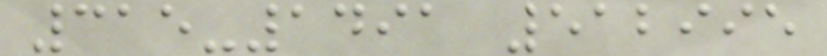315-1491 512995
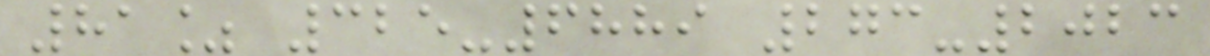81% 325-6889 273-2023
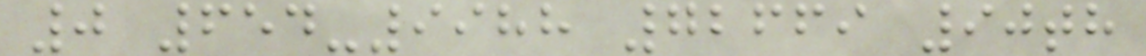0 654-9988 72669 90th
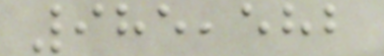985,582
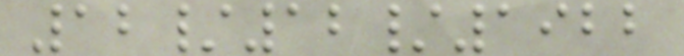12/12/1922
